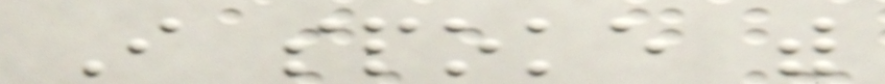I spoke with
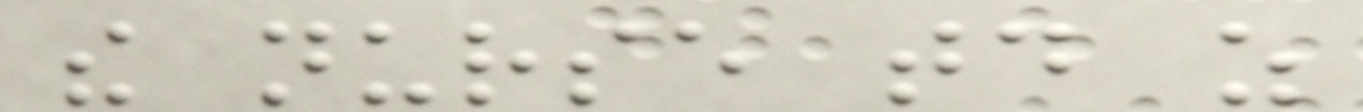the nurse today as
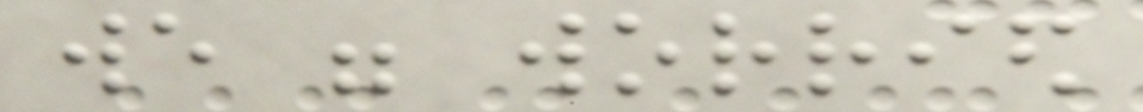we were worried
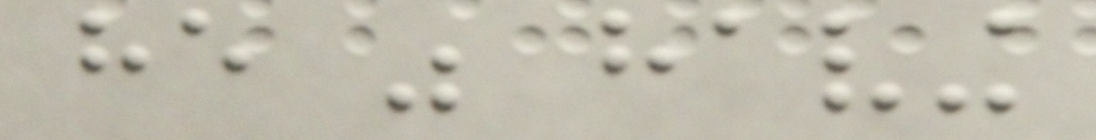he was having
